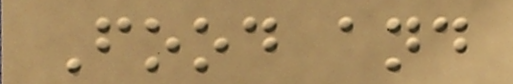Food and
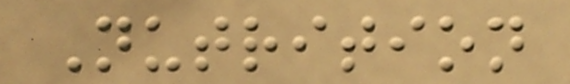Nutrition
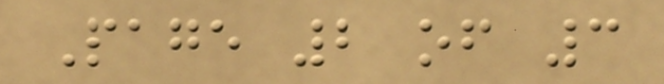Page 2 of 3
